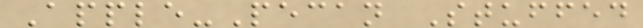Apple-Pecan Stuffed
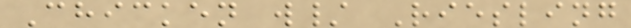Chicken w/ Riesling
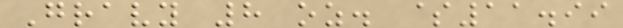Gravy 8 oz. $11.99
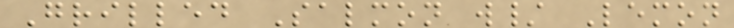Grilled Salmon w/ Lemon
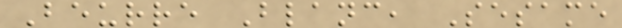Beurre Blanc, Sesame
